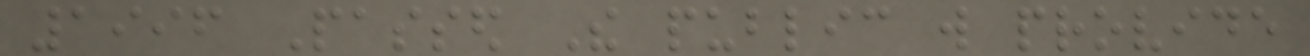1996 Passed The public will provide
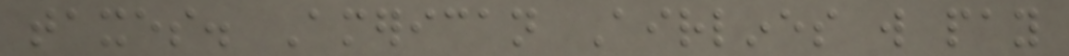taxes. American Airlines will pay
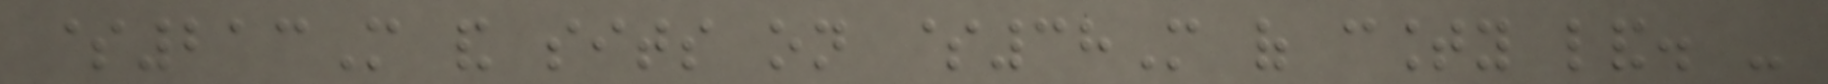$213M and sits on $38M of county land. -
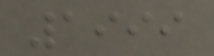1999
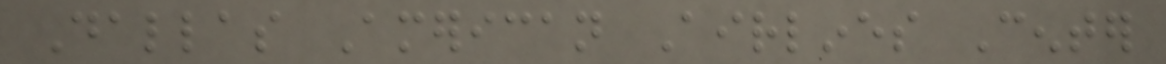Dallas American Airlines Center
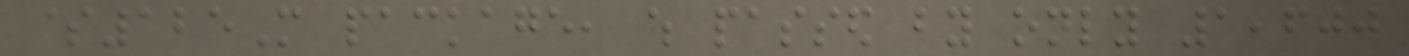$125M package, which passed by only 1,600
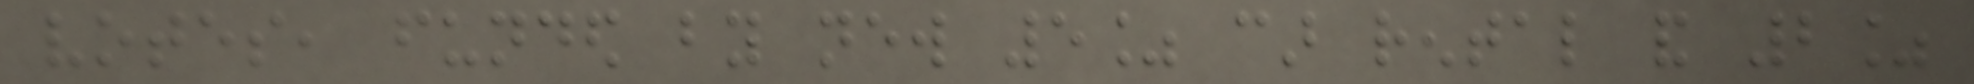votes, funded by new 5% car rental and 2%
